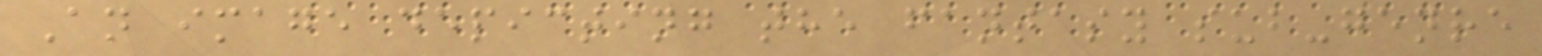An image depicting the fantasy sub-genre
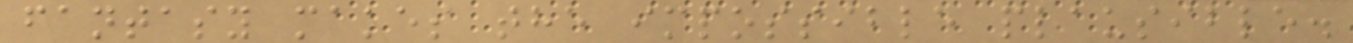fantasy makes the impossible plausible.
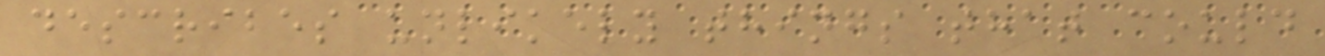describes unlikely things that could
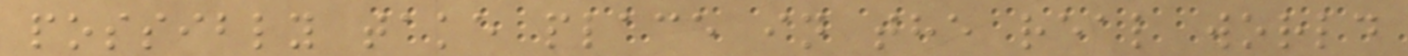possibly take place in the real world
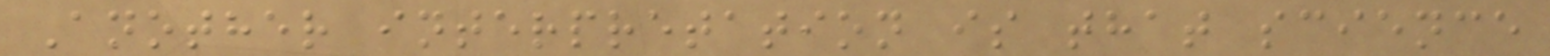Another interpretation is that science
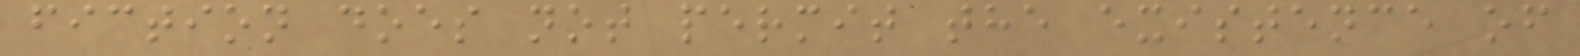fiction does not permit the existence of
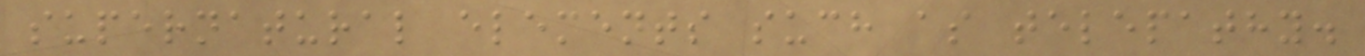supernatural elements such as telepathy.
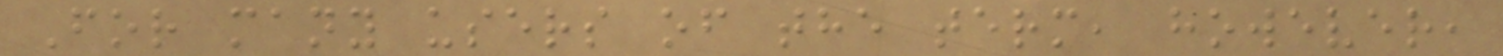For many users of the term, however,
